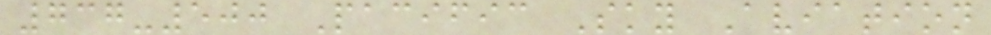737-500 Pacific Sky Aviation
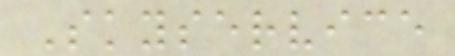Skyservice
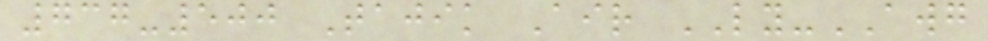737-500 Tajik Air LY-AWG
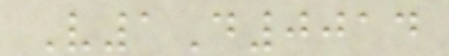V1D0014
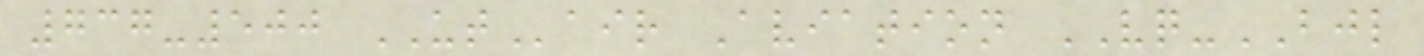737-500 UTair Aviation VQ-BJL
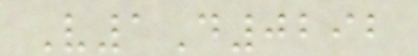V1D0292
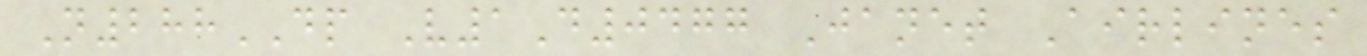N288DP V1D0477 Janet Airlines
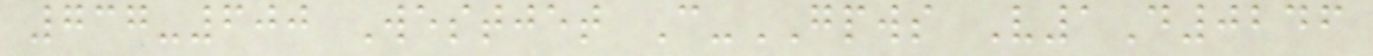737-600 Westjet C-GPWS V1D0246
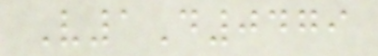V1D0479
